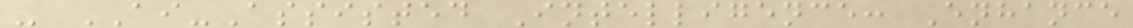- AI-Assisted Intelligence: Enhance
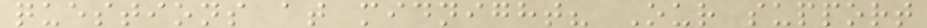questions at midnight? Our support
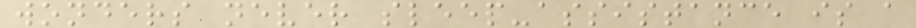wonders never sleep-assistance is a
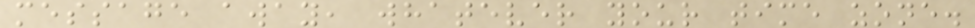message away, whatever your time zone.
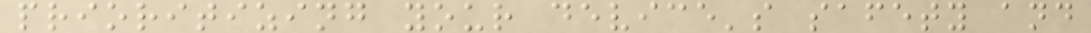prioritizing your device's safety and
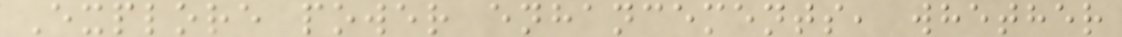Explore power enhancements, whether
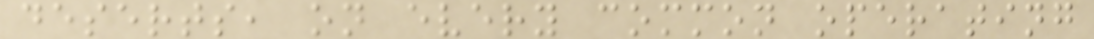deserts, on every common operating
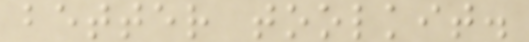better toolkit.
